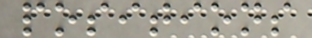positions
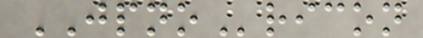JPNOricon
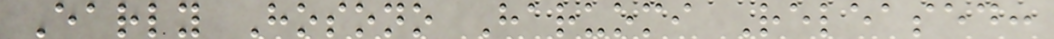Early Hosono Haruomi Released:
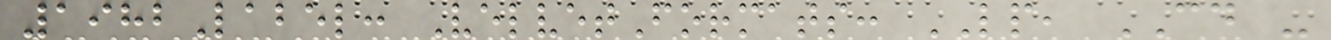1982Label: VelvetFormats: LP, CD -
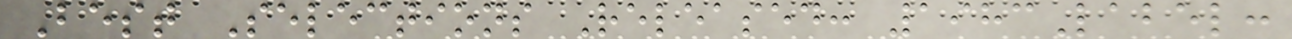Best Selections Released: 1983Label:
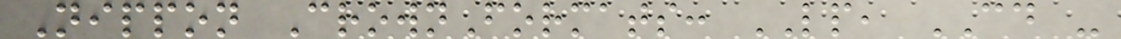Nippon CrownFormats: LP, CD -
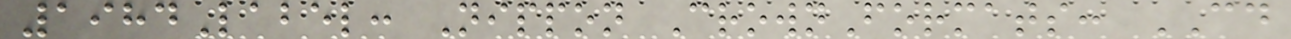1984Label: Nippon CrownFormats: CD
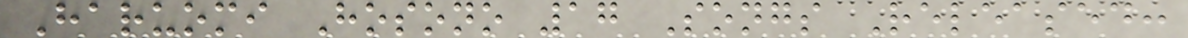Haruomi Hosono 17 Songs Released:
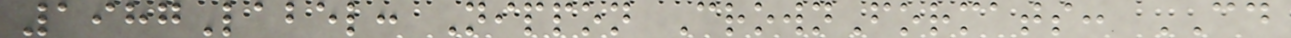1987Label: Nippon CrownFormats: CD
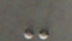-
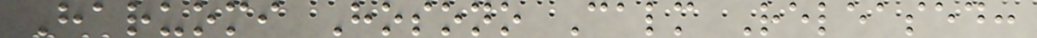Haruomi Hosono Calm Released:
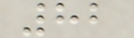82
